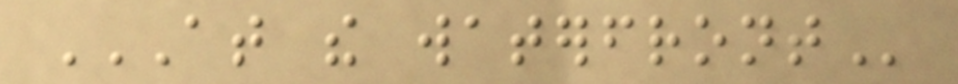AT THE WATERFRONT
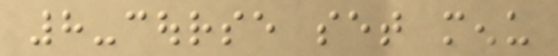8-course set menu
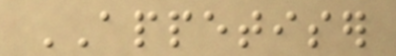APPETISER
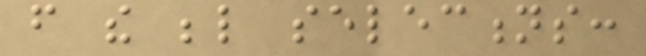from the below selections:
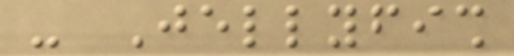- Jellyfish
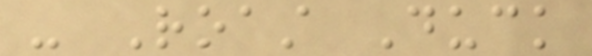- Roast Duck
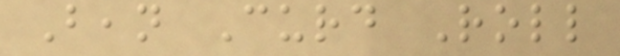Bean Curd Roll
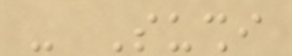- Sushi
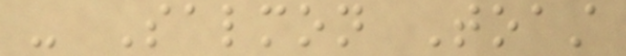- Salmon Toast
